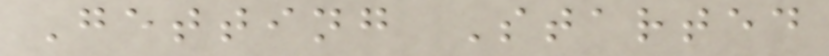Getting Started
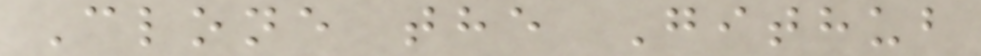Clone the Github
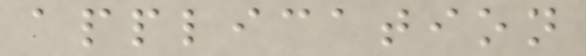application
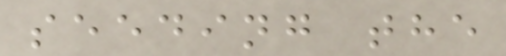seeding the
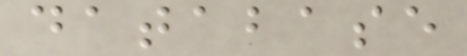database
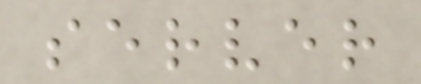server
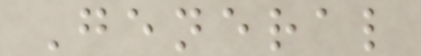General
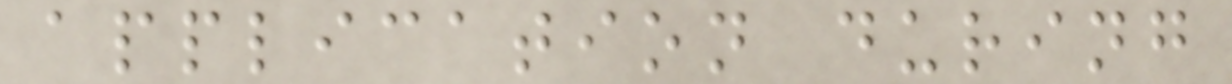application during
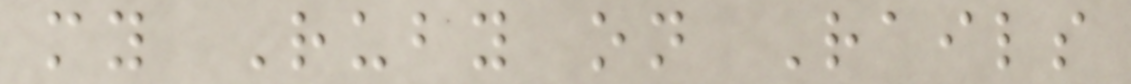my Ruby on Rails
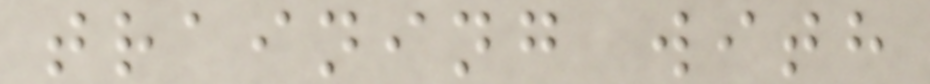training with
